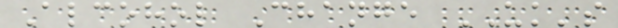Alcohol Change UK's
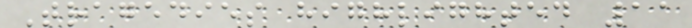Tragedies highlighted 11
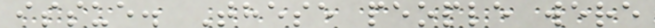issue. These people were
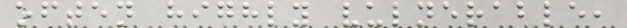often highly vulnerable,
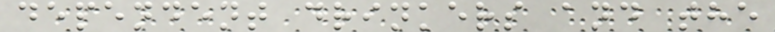dependent drinkers and the
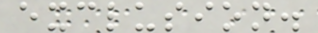exclusion.
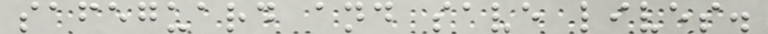safeguard and save lives.
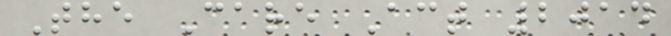The Care Act 2014
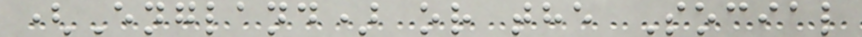(England) or the Social
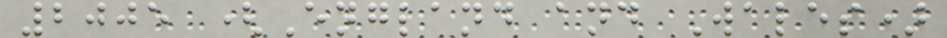2005 (England and Wales)
